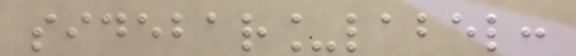sidebar_label:
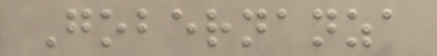Gobernanza
